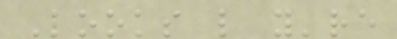Looks like you're
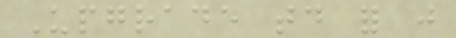Upgrade today for just
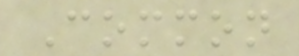Common
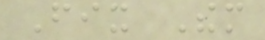Fix Them
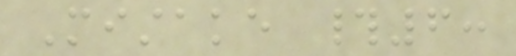Mistake #6:
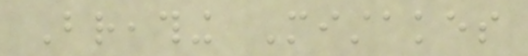Breathing Mistakes
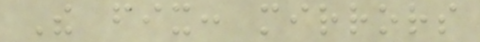The fix: mirrors
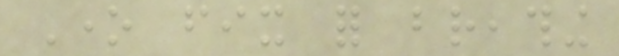One fix for breathing
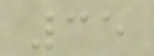35
